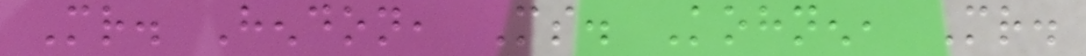Mr. Hendon, Ms. Kohnen, Mr.
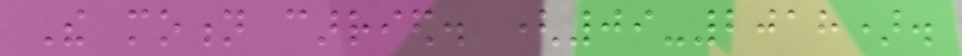The motion carried. (09-2018).
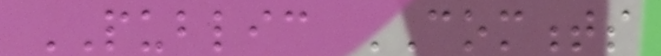PUBLIC COMMENTS
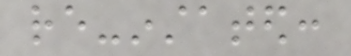re-instated:
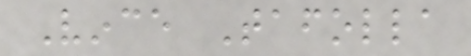Vince Tafolla
